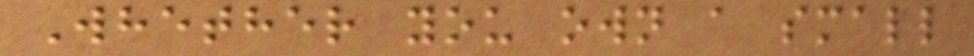Whether you own a small
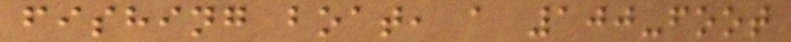fishing boat, a 100-foot
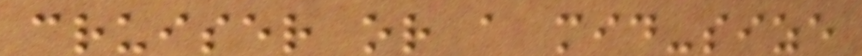cruiser or a mid-size
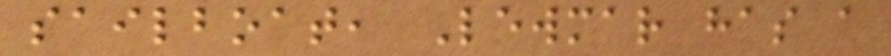sailboat, Lewmar has a
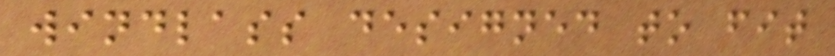windlass designed to fit
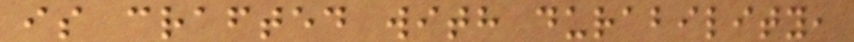is crafted with durability,
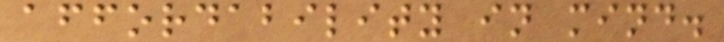affordability in mind.
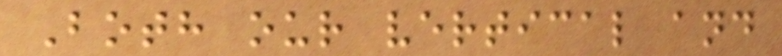Both our vertical and
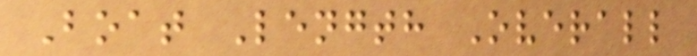Boat Length Overall
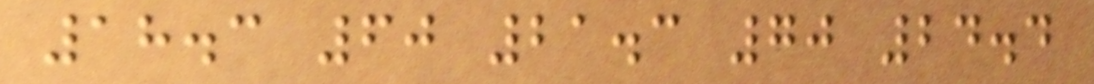18.3 60 21.3 70 24.4
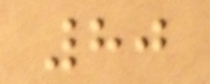80
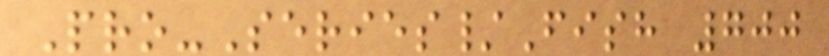Pro-Series/Fish 700
